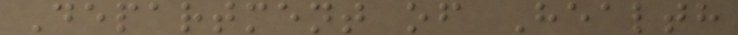Department of Health
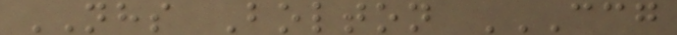NHS Bolton CCG
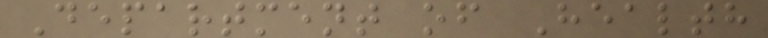Department of Health
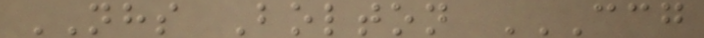NHS Bolton CCG
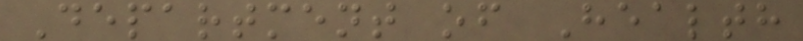Department of Health
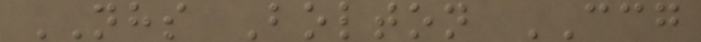NHS Bolton CCG
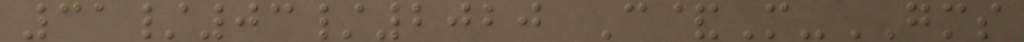31/03/2020 C&M-GMS
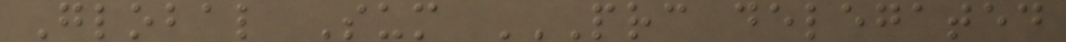Global Sum PRC DELEGATED
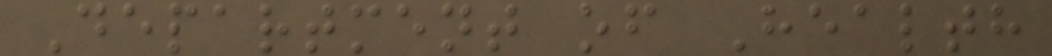Department of Health
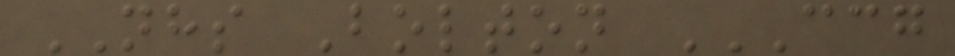NHS Bolton CCG
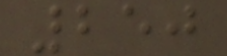250
